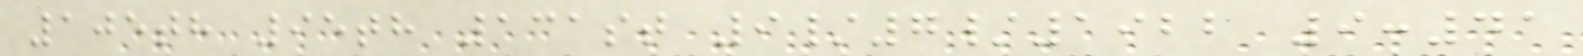105th 95th 131st 9/7/1922 9:41
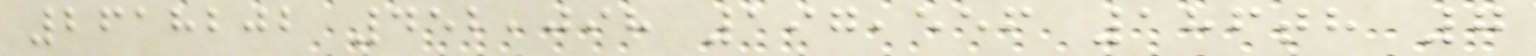2618202 452,098 197,556 186th 7
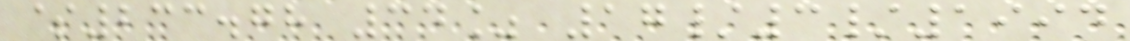$233.78 34% 17/3/1994
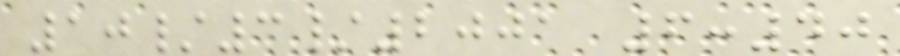10/3/2001 6:40
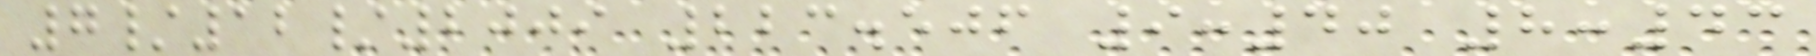7/12/2009 223.506 9:40 8:43
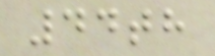44th
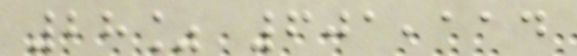28% 601,114
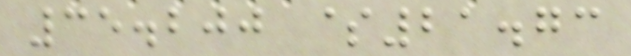35.200 $21.73
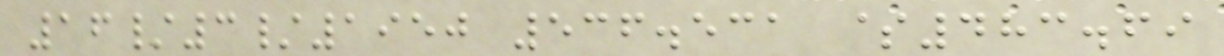16/3/1950 536.531 $483.69
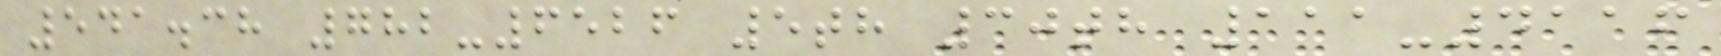541.38 782-6526 5th 30th 111-4116
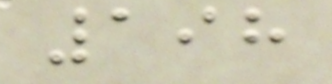198
